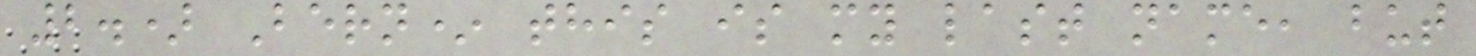2.) Bern* this is my last name, but
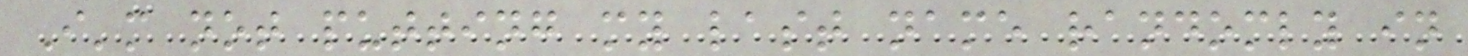I'm not putting my last name randomly in
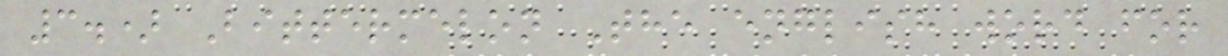3.) Bittermelon The english word for
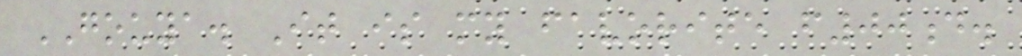GOUYA. It is my favorite f00d.
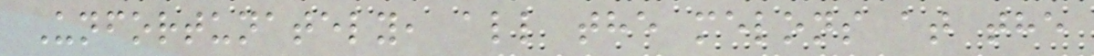Unfortunately, all the melons at the
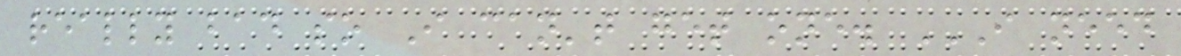really bad so I can't get one. I NEED
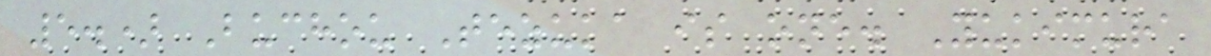5.) Buchou Tezuka is one. Yukimura
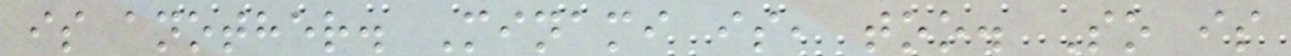is another. Minami is, too. So is
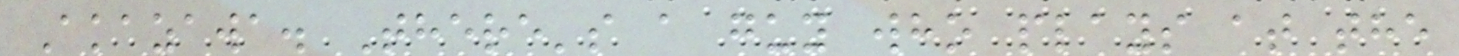Akazawa. There's a guy who plays at the
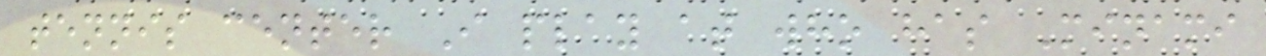tennis center I play at who has Minami
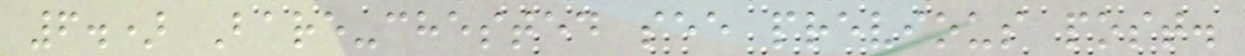6.) Bare-chested see previous post.
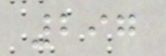297
